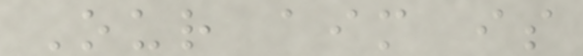Our aim is
